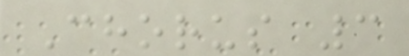Chorus 3
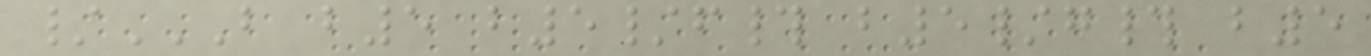/B B5 B5/F# B5/G# B5
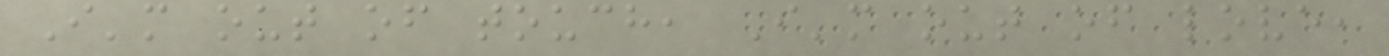I'm out of touch, I'm out of love,
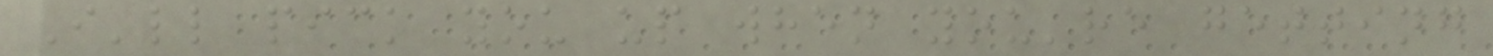I'll pick you up when you're getting
